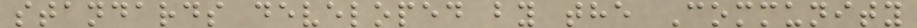standards developed by the Community
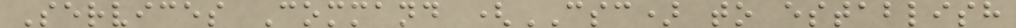Services Command (CSC) to establish
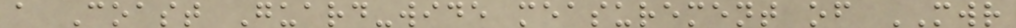a Coast Guard-wide measurement of MWR
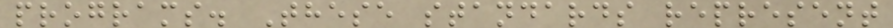programs. These standards represent
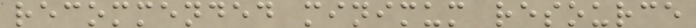recommended minimum resource
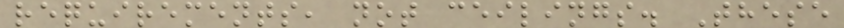requirements, not ceilings. These
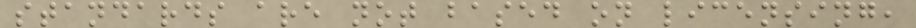standards are not based on licensing,
